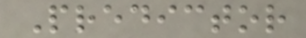Predictor
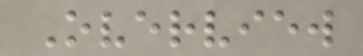Overview
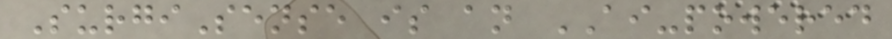SurgiSense is an AI-powered
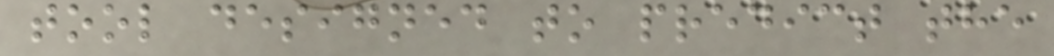tool designed to predict the
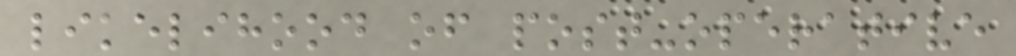likelihood of post-operative
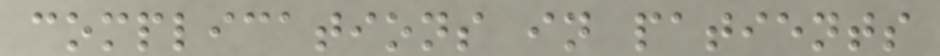complications in patients
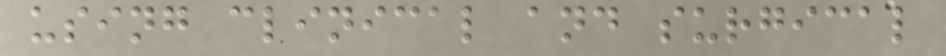using clinical and surgical
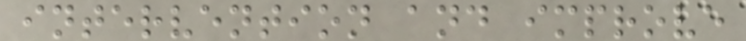intervention and improve
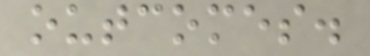outcomes.
